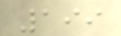199
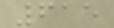615
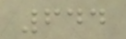644
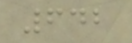642
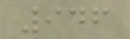946
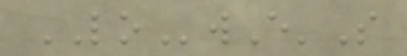LOwE'S
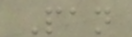Pan
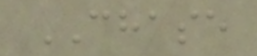CHASE
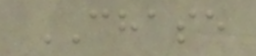CHASE
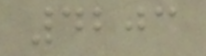4203
